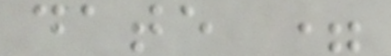date =
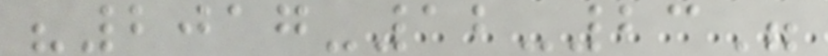"2017-12-23"
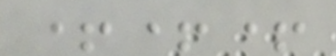+++
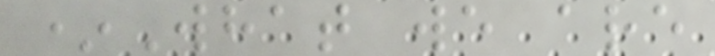*What we are
